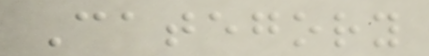Category
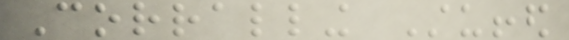Corralling Stuffed
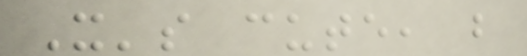It's cute, but
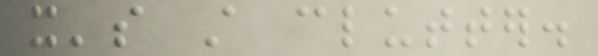it's still clutter.
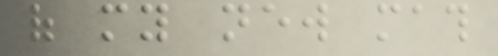of my new math
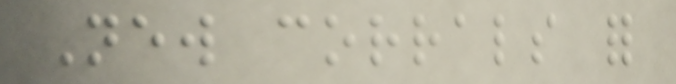New corrals for
